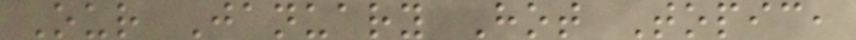Our January Hot Topic,
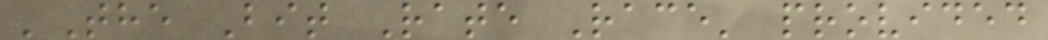'The Bit Rate Race' provided
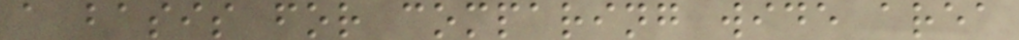a basis for comparing wide area
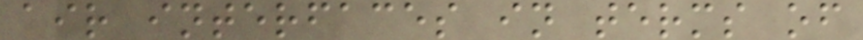air interfaces in terms of
